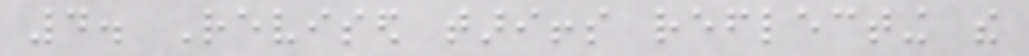4. Revised tariffs reflecting the
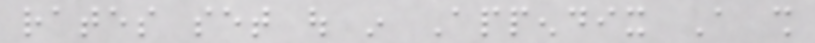rates set out in Appendix A shall
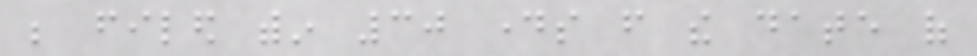be filed within 30 days from the date of
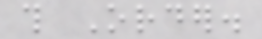this Order.
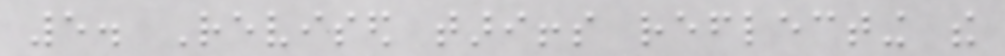5. Revised tariffs reflecting the
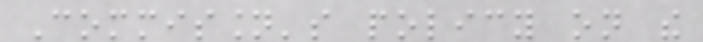Commission's policy on the
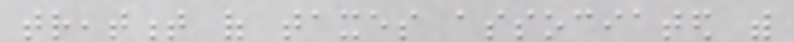treatment of taxes associated with
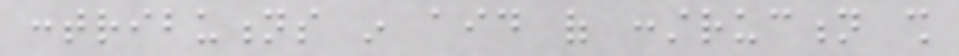contributions in aid of construction shall
